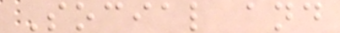Social and
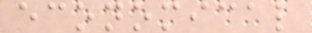economical
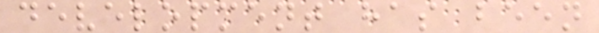development has been
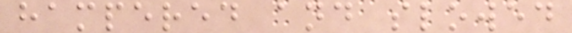hampered and slowed
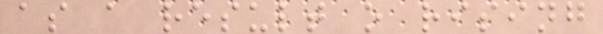as a result o rising
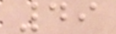49
